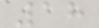18
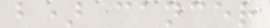b) cancer
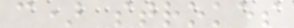c) strokes
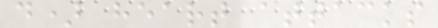d) heart attacks
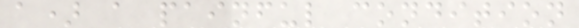a) a painful condition
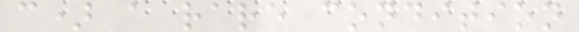c) a rare condition
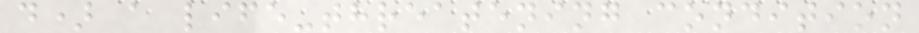d) a life-threatening condition
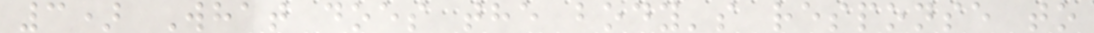3) What does the body's response to
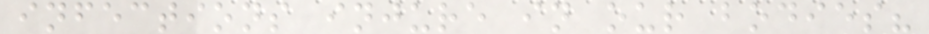infections injure in our bodies?
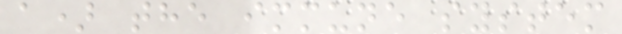a) the immune system
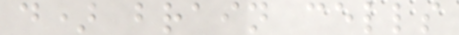d) brain cells
